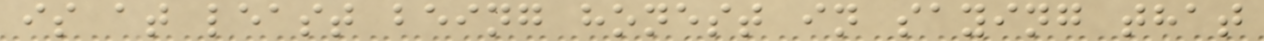is at least being honest in saying that
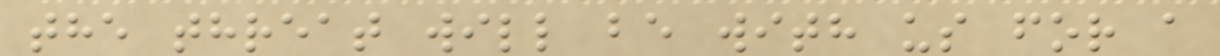the threat will be with us for a
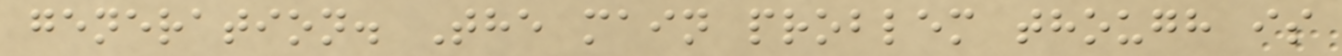generation. The main problem though is
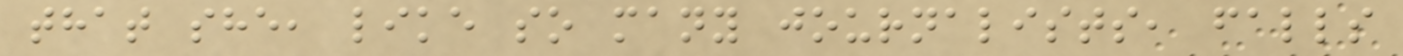that she, like so many journalists, falls
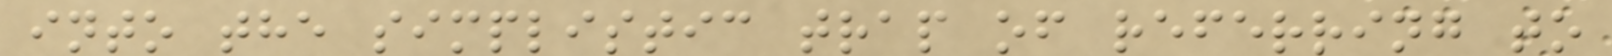into the simplistic trap of referring to
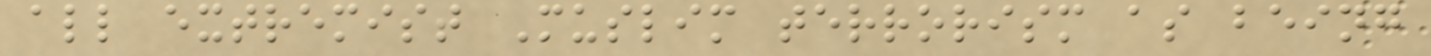all extremist Muslim terrorism as being
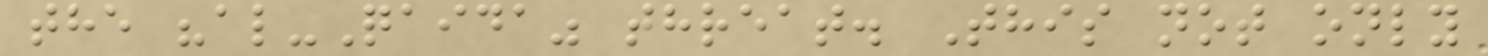the "al-Qaida" threat. This not only
